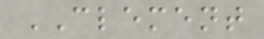CLEMENT
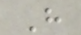H
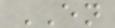EN
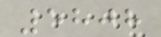5808
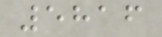5816
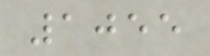1055
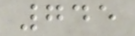745
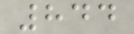844
